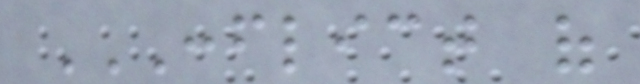CONFLICT OF
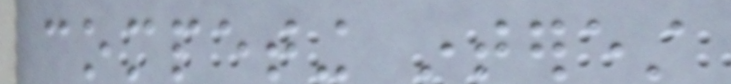competing interest
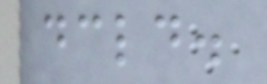declared.
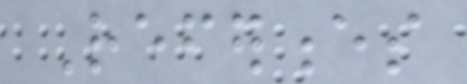References
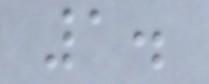1.
